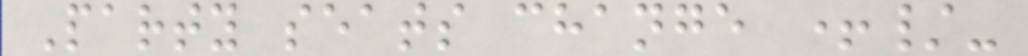Party seats change +/-
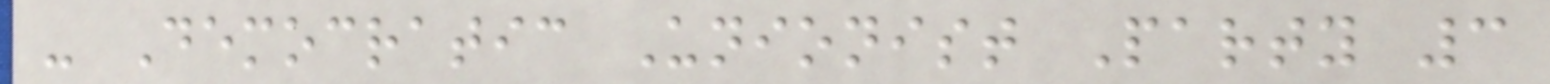- Democratic Unionist Party 3
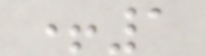+1
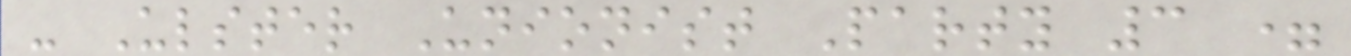- Ulster Unionist Party 3 =
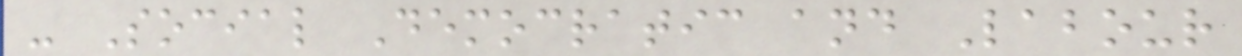- Social Democratic and Labour
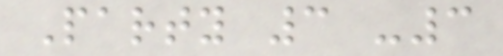Party 3 -3
